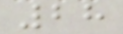28
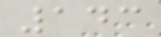143
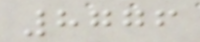8776
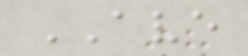AVE
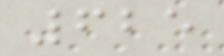625
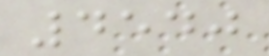4540
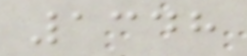1348
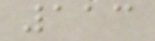113
